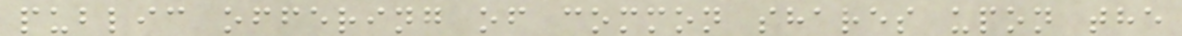public offering of common shares upon the
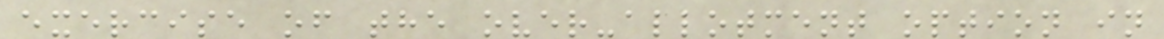exercise of the over-allotment option in
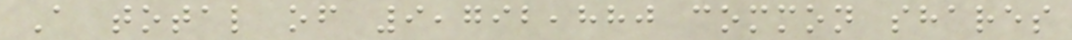A total of 9,792,880 common shares
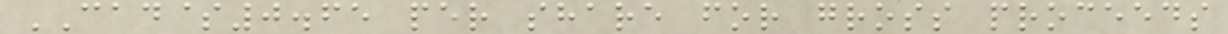CAD$0.65 per share for gross proceeds
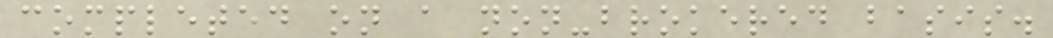completed on a non-brokered basis.
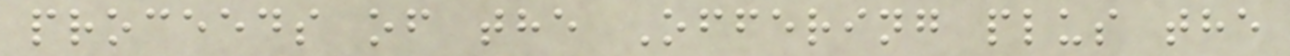proceeds of the Offering plus the
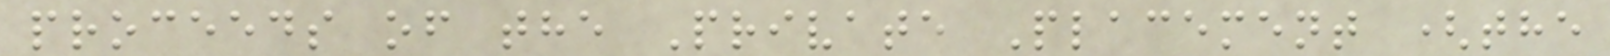proceeds of the Private Placement (the
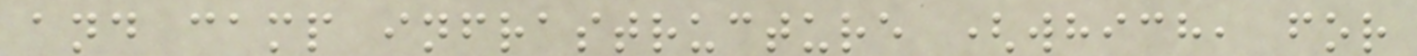and camp infrastructure (which, for
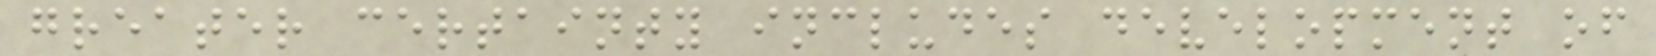greater certainty includes development of
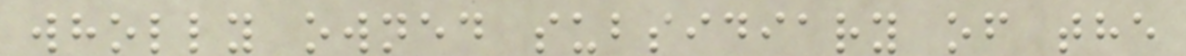wholly owned subsidiary of the
